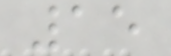15
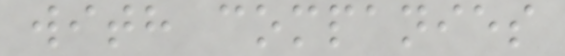with companies
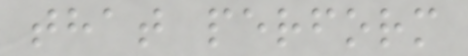that perform
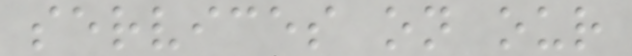services on our
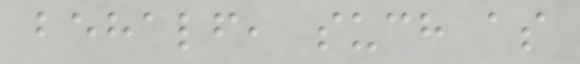behalf, such as
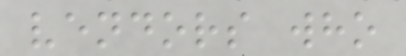vendors who
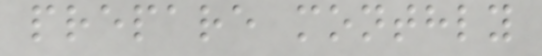prepare monthly
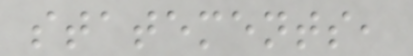statements,
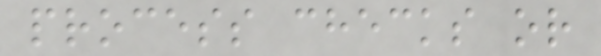process checks or
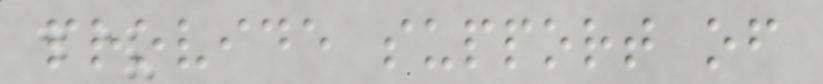provide support of
